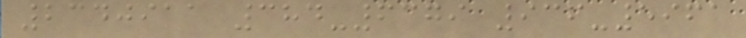2340911 384-6379 936-5961
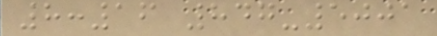8:16 847-5001
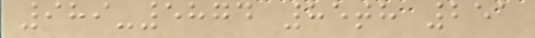989-5874 85th 251
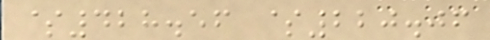$428.56 $220.06
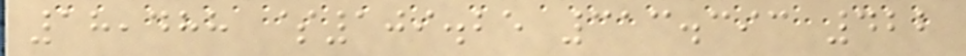18,488 $109.25 313.393 422
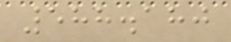588.180
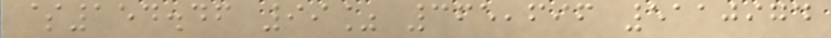$154.46 99% 365,696 5110974
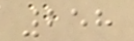258
